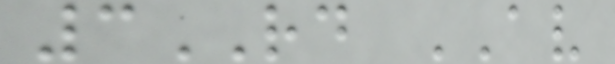3RD AV
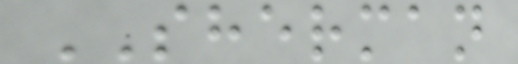SHERMAN
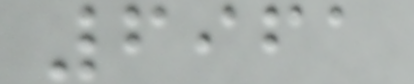6961
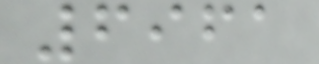6961
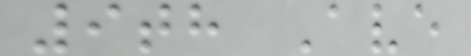9th Ave
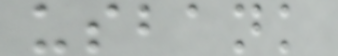usbank
